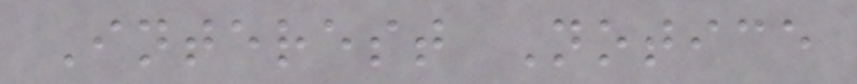Interest Notice
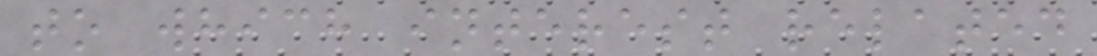to which interest related
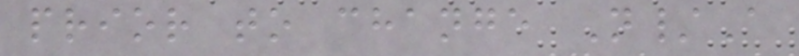prior to change N/A
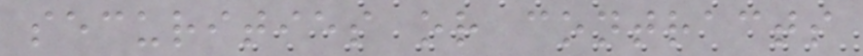securities or contracts
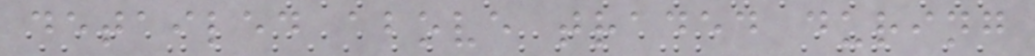detailed above traded during
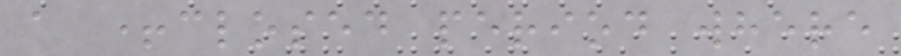a +closed period where
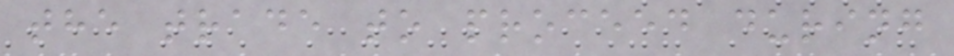the trade to proceed during
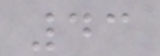43
